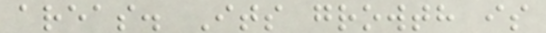areas. Its growth is
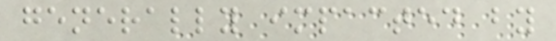generally impacted by
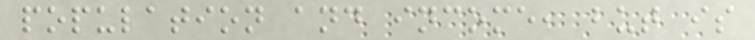population and income, but is
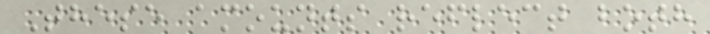These amounts reflect both
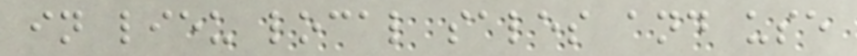in lieu local sales and use
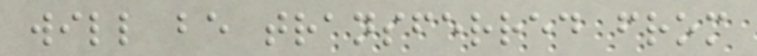will be transferred from
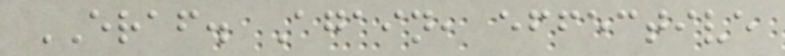ERAF. Again, effective
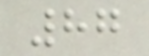87
